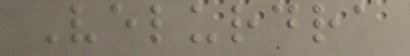Velurdra
